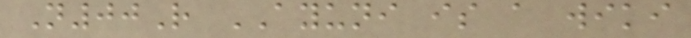N00R AYUNI is a wiki
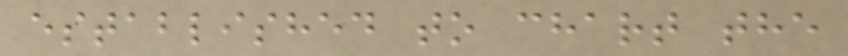established to chart the
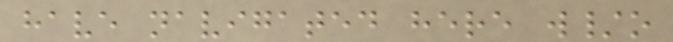have navigated here w/o
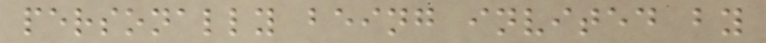personally being invited by
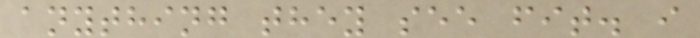anything they see fit. i
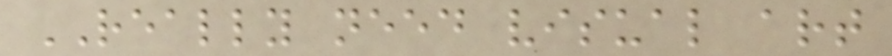REALLY need visual art
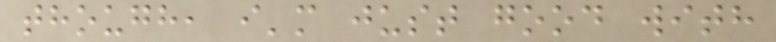though, i'm just good with
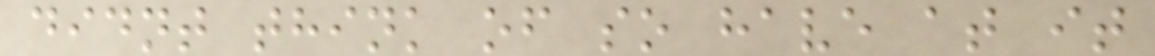didnt think of so have at it
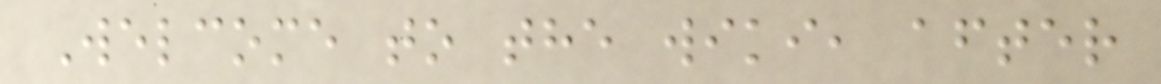Welcome to the wiki, after
